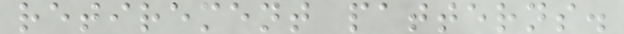retirement patterns.
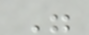"
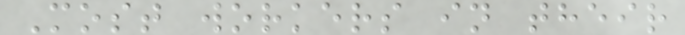Most workers in their
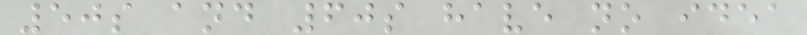50s and 60s have no idea
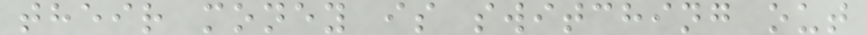their money is switching out
